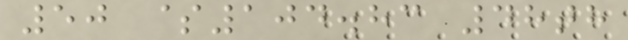50 $104.83 48th
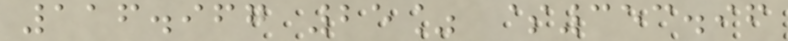116.967 25% $353.96
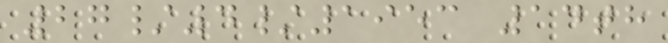27/4/1953 14th
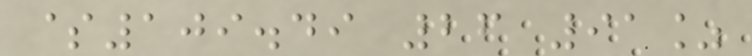$109.49 26 91%
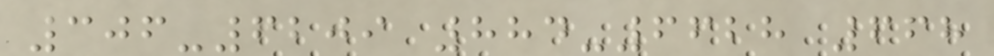306-6209 884-6628 668
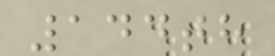144th
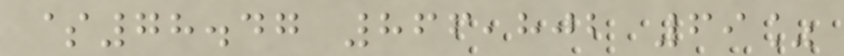$78.47 866,802 69%
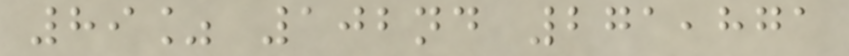89% 102nd 271,871
